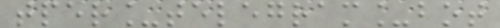tper_telegram_bot
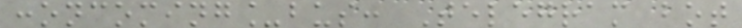:oncoming_bus: Telegram bot
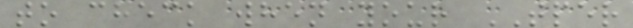to check when your TPER
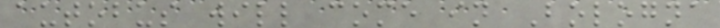autobus will come in Bologna
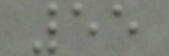55
